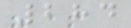284
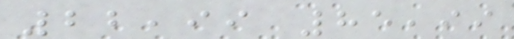22,99 85,99
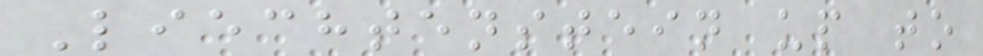Liechtenstein up to
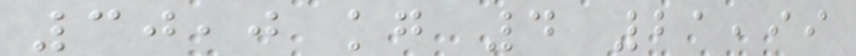30,0 kg 4 21,99
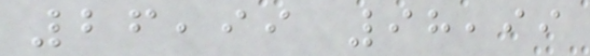26,99 98,99
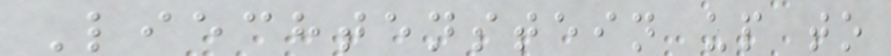Liechtenstein up to
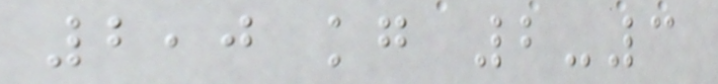2,0 kg 2-3
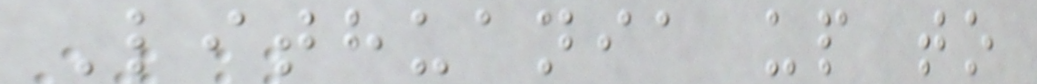Lithuania up to
